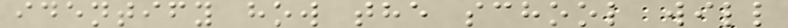identify how the school will
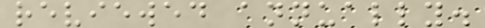reviewed annually.
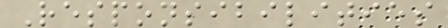Responsibilities
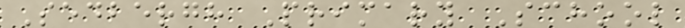Sedbergh Primary School
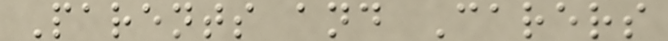Parents and Carers
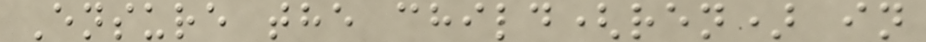Ensure the child(ren) in
